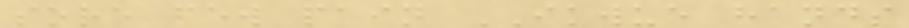sore few pain IKWUE hands
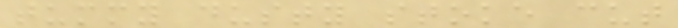tummy dusty stoke cut
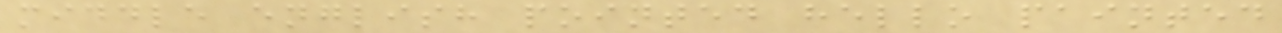middle english pointed hello painted
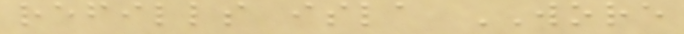refills isla WORE
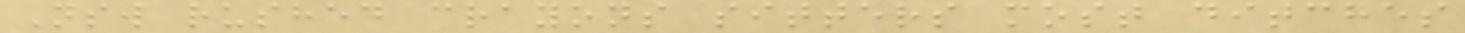Nsw rushed crayons sitters most ditches
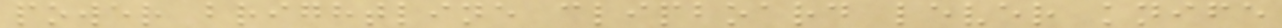power brightline clipboard lever knife
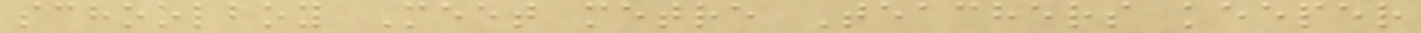schoolboy Meet metre Teachers keeper
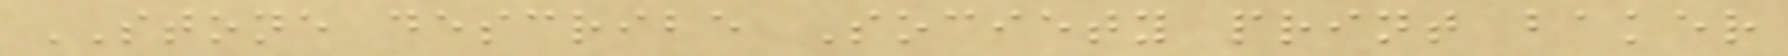STONE describe Society print baker
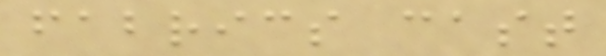fabrics cast
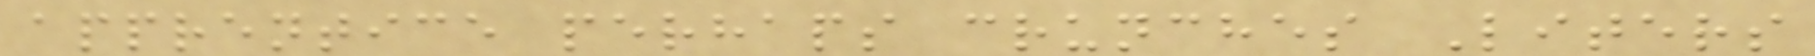apprentice perhaps crunches Liters
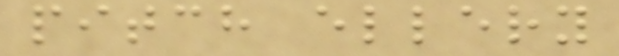pitch ellery
